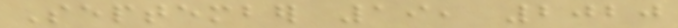September 19, 2020
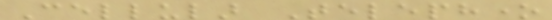Cellular Telephone
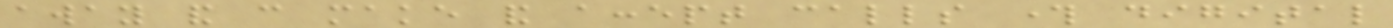away and can make and accept calls through digital
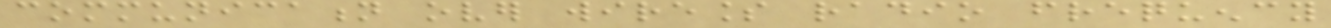communication over wireless radio frequency
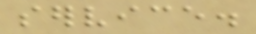service.
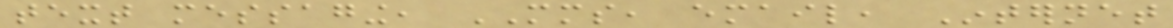text messaging, MMS, email, Internet
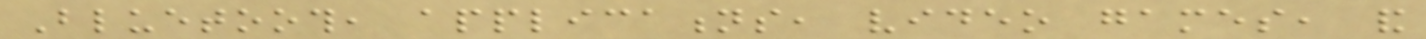Bluetooth, applications, video games, and
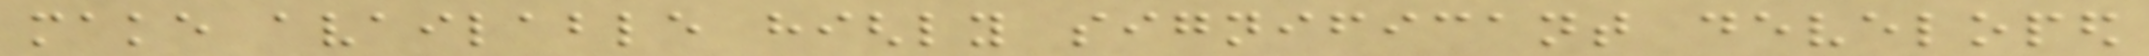make available highly significant developed
